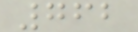762
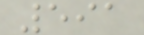591
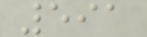591
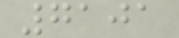7101
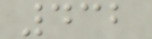432
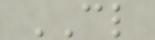CL
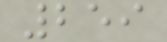259
